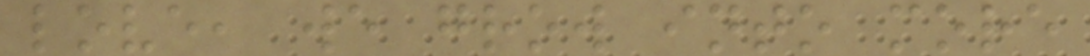love, we grow into more
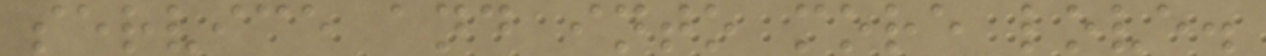service and into more love.
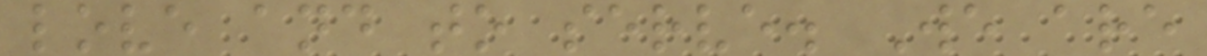love and to serve. We are
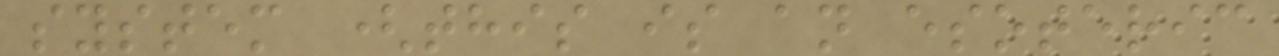system (this is an esoteric
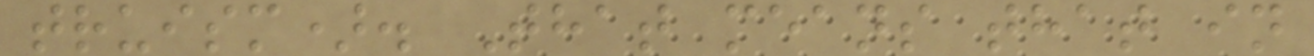truism). That means that in
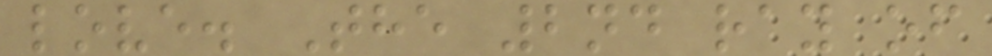love. The 2nd ray of
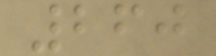260
